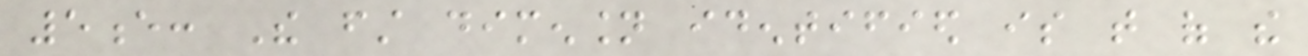5e: The first dimension identified is that of the
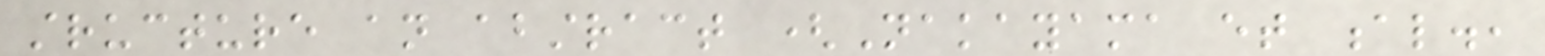structure an abstract (Nakayama et al.,
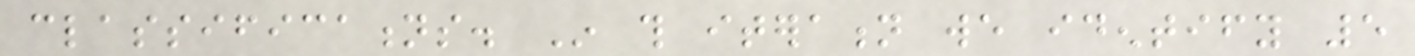classifications. In this iteration we identify 5
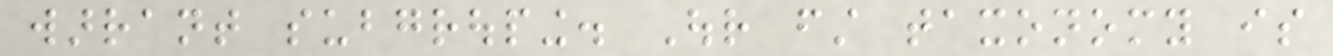warrant subgrouping. Our first taxonomy is
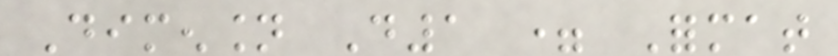Dimension D1 = Format
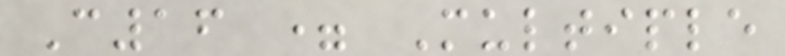C16 = Multiple
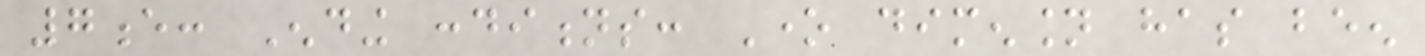7e: Ending conditions: One dimension has been
